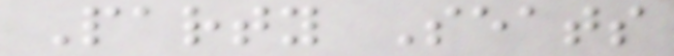Party Seats
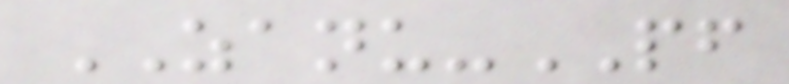ZANU-PF
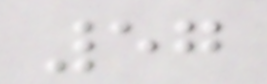57
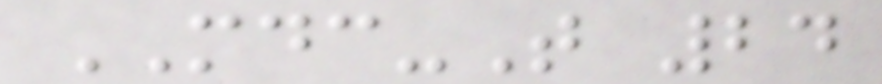MDC-T 24
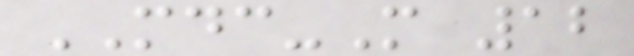MDC-M 12
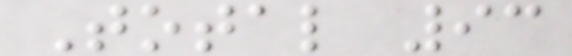Total 93
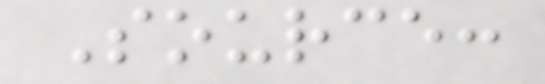Source:
